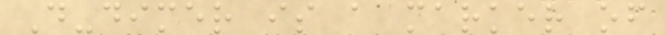D-dimer is a marker of
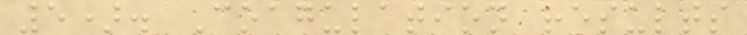5). Coagulation results
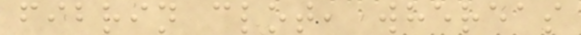fibrin clot, whereas
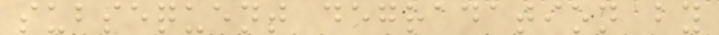subsequent degradation by
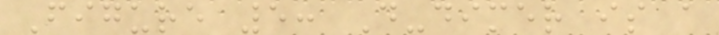Figure 5: D-dimer is a
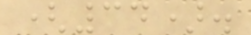(34).
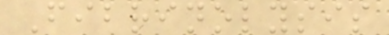Fibrinolysis
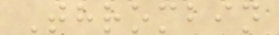Thrombin
